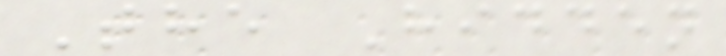The Hidden
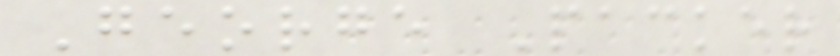George Packer
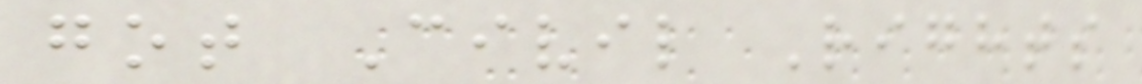got Civil Rights
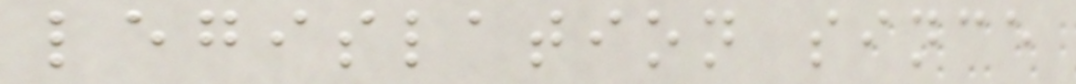legislation since
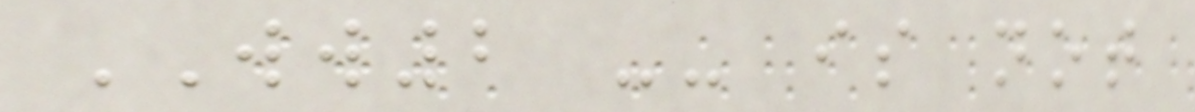WW2 -- is not
